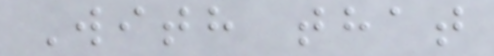With that
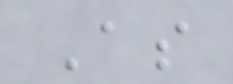As
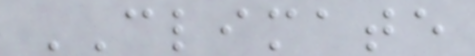CLIMATE
